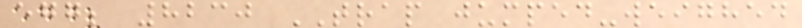egg; 8230 TRAP jumped-weighed
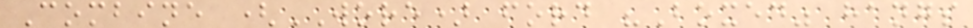Combine (WORE) ford "Boxed" hangs
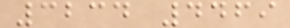3234 4469
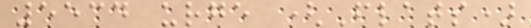5534 urge (Flats)
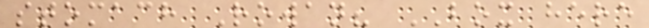stomach Rowan? BOX here
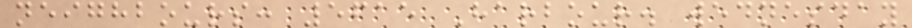neighbours: 5615 Harbour. wednesday
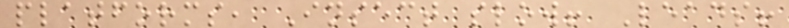platforms, Insect slow! Leads!
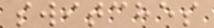switches
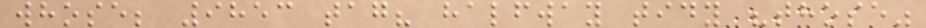whose; 9853 tag? halfway tidy "those"
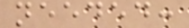needed:
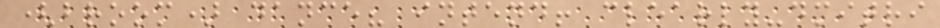(broom) dance? intend! clearly-dmitri
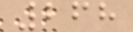268
